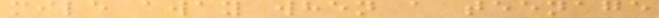mile away when a teenage
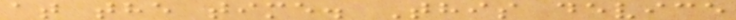at the time. This device
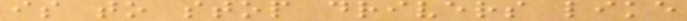is to stop drivers like
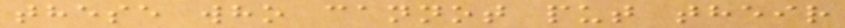these who cannot put their
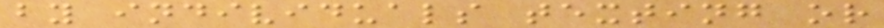by individuals texting or
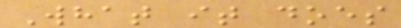What it does
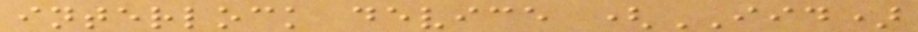interlock device (IID)
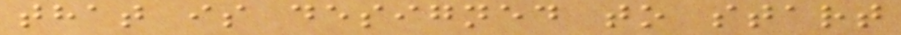that is designed to start
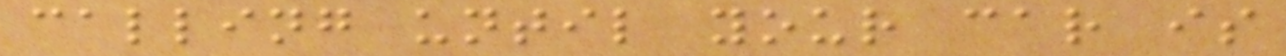calling until your car is
